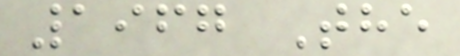1967 The
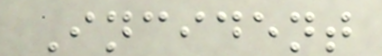Incident
